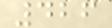426
